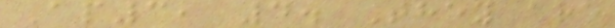Ap3, 4. They are
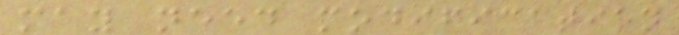may need modification
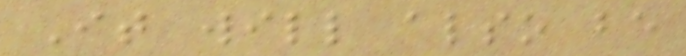It will also be
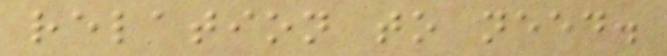relation to need.
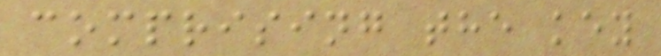comprising the key
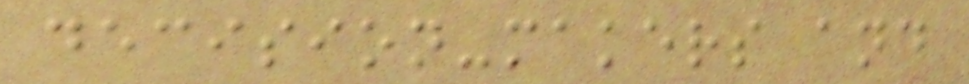decision-makers and
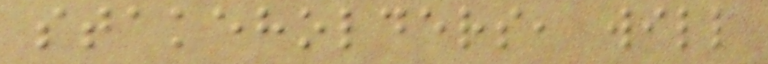stakeholders, will
